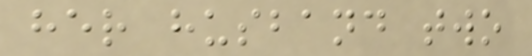her husband two
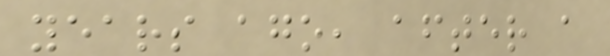years ago, after a
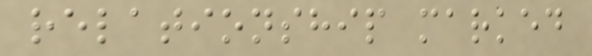relationship marked
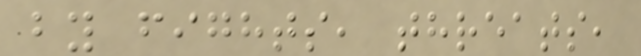by fights, threats,
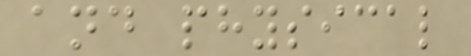and physical
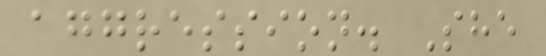aggression. She
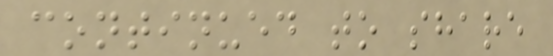continued to share
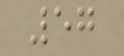57
